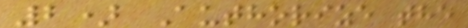2) Authorize the
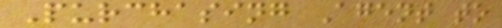Purchasing Agent to
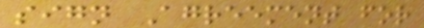sign Agreement for
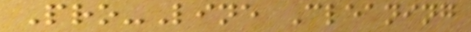Pro-Line Cleaning
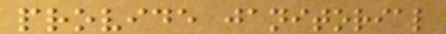provide janitorial
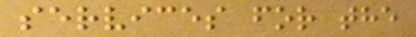services for the
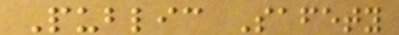Public Safety
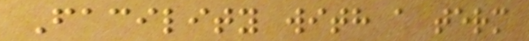Facility with a term
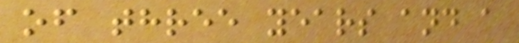of three years and a
